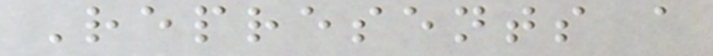Represents a
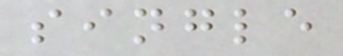single
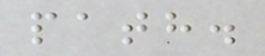path.
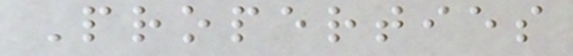Properties
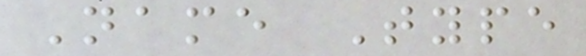Name Type
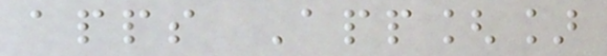apps App[]
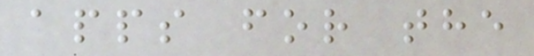apps for the
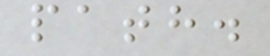path.
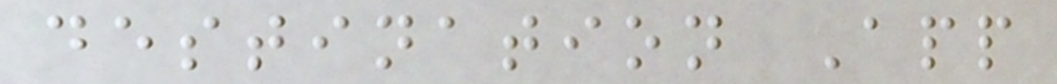destination App
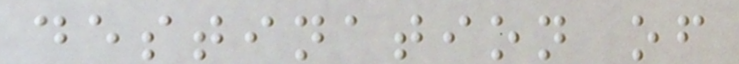destination of
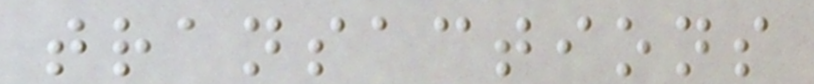transactions
